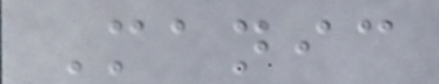Manic
